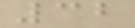32
